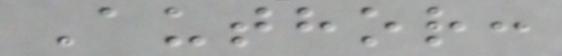Author:
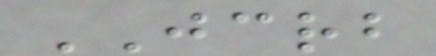JCRB
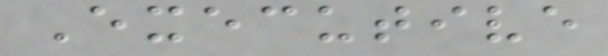Executive
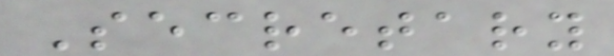Secretary
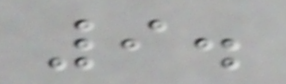9.
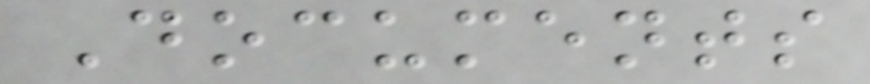Documents
